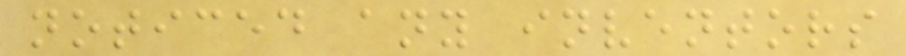noticed any inventors
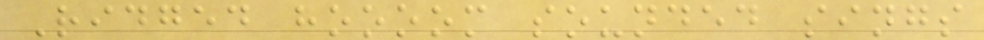Ridged hoooom sounded sings
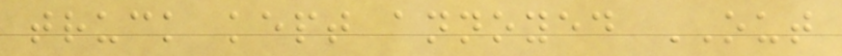truck kept annoyed OUT
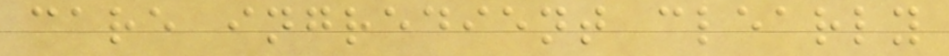care ingredient clearly
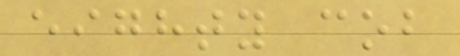eighty cob
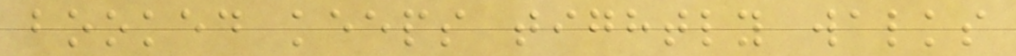booked keeps tightly walks
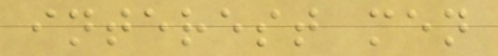interest men
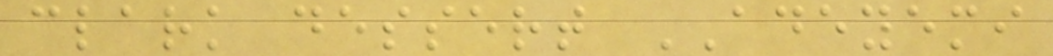clark dessert ADEYEMI
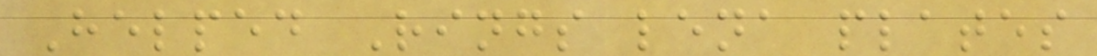Helped Rings lena plates
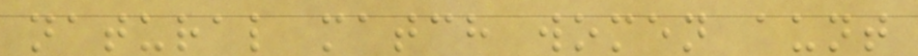natural match women aunt
